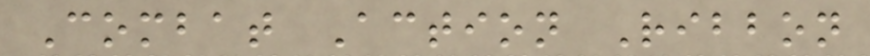Combat Action Ribbon
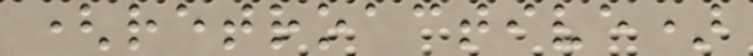(retroactive)
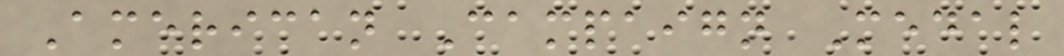American Campaign Medal
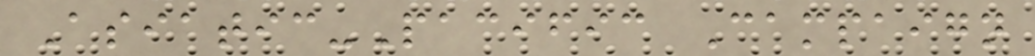Asiatic-Pacific Campaign
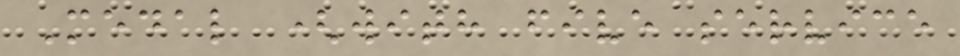Medal (with five service
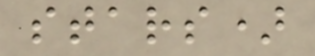stars)
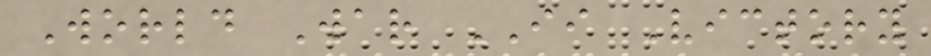World War II Victory
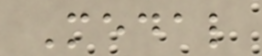Medal
